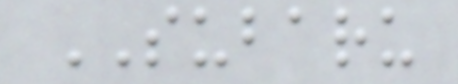SUBARU
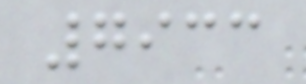7933
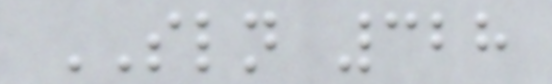SLN 328
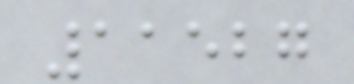11527
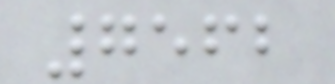7562
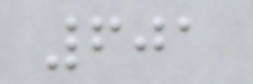601
